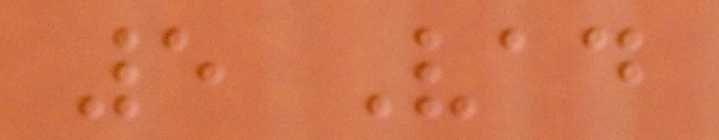5 Vad
